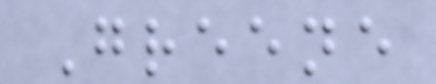Greene
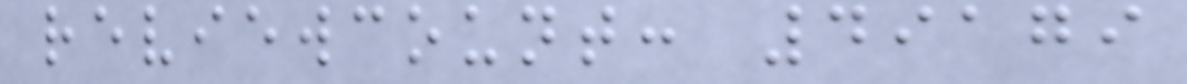reviewcount: 49179
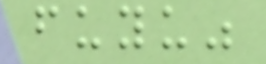fuyu"
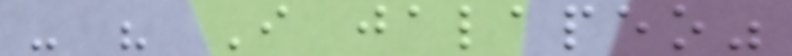- " I jalapeo"
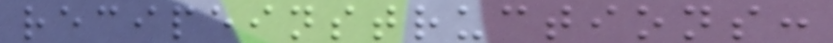recipeinstructions:
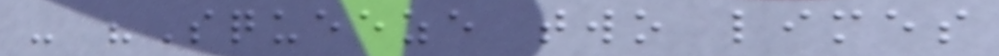- "Squeeze two limes
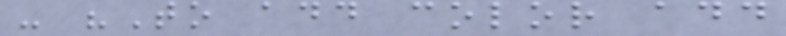- "To add color add
